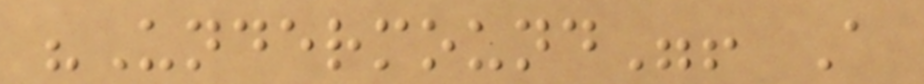"Undermound"! A
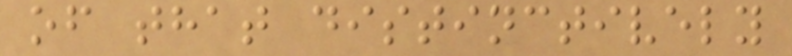of that distinctively
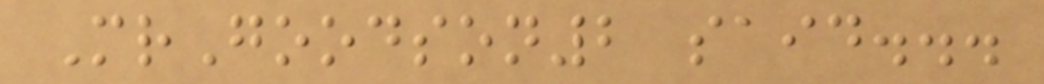MrGoodson2 said...
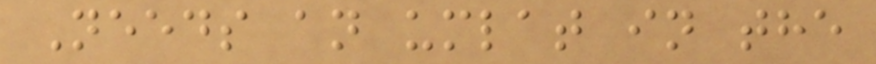Needs an umlat in the
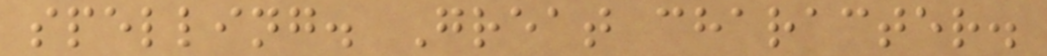spelling. Great character.
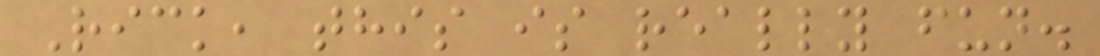Rick, this is really fun.
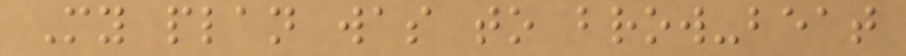My plan was to brow-beat
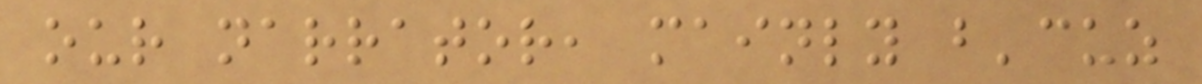our narrator, mainly b'cuz
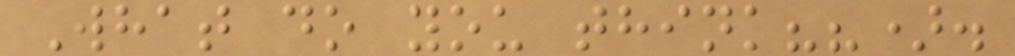What do you think??).
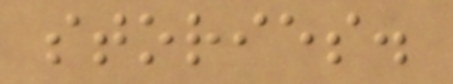stories.
